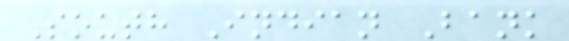South Indian Bank
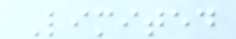Limited
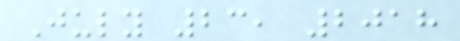July 23, 2018
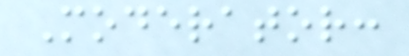Moderator:
